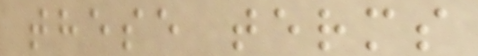these terms
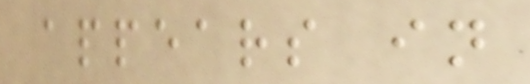appears in
